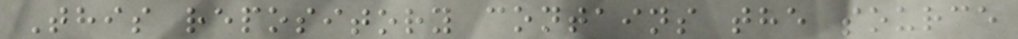This repository contains the source
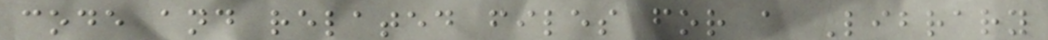code and related files for a Library
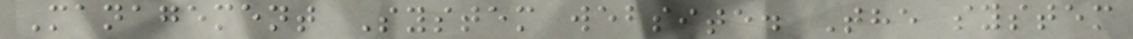Management System website. The system
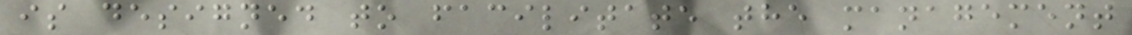is designed to facilitate the management
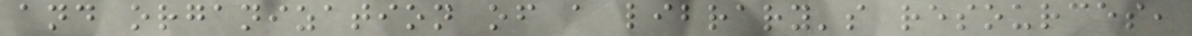and organization of a library's resources,
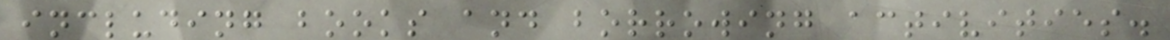including books and borrowing activities.
